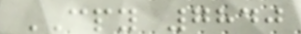CPY 7840
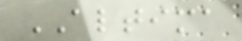ALTIMA
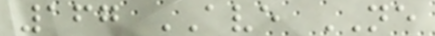167 AVE NE
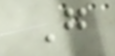G
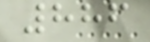886
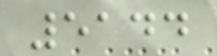5144
